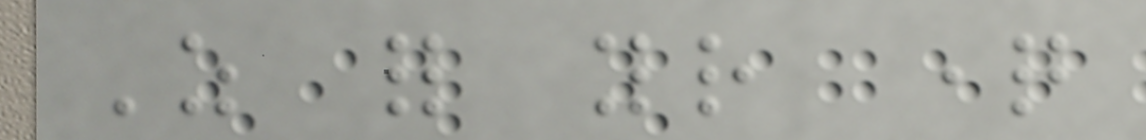As for your question
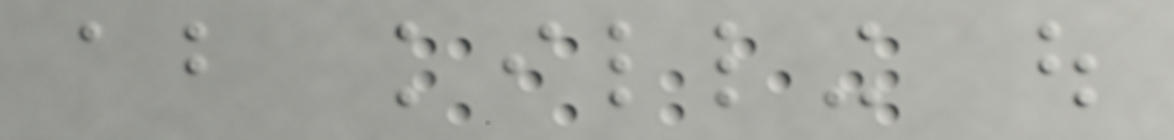about killing out
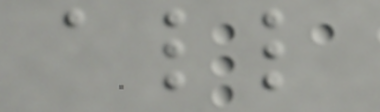all
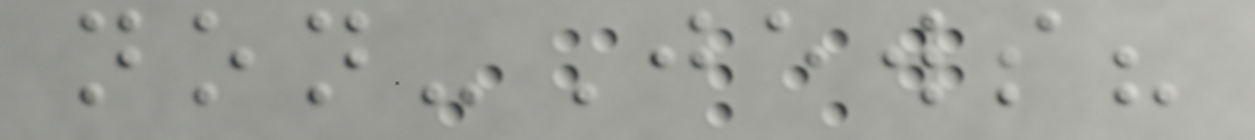non-Jews?
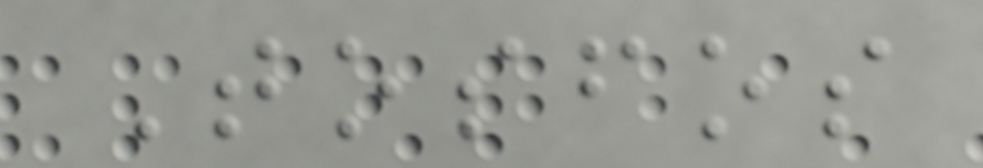Tosfos
